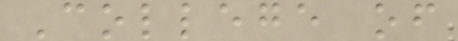College of
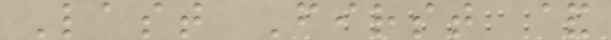Last First &
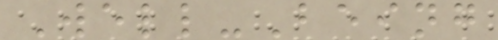Well-Being
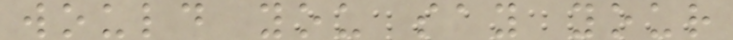would you say your
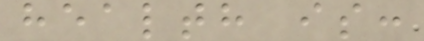health is:
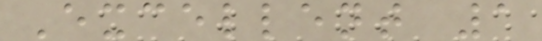Excellent 1
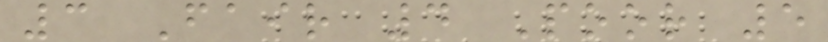3 Fair 4 Poor 5
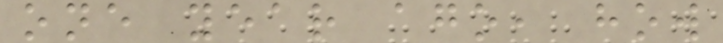one year ago, how
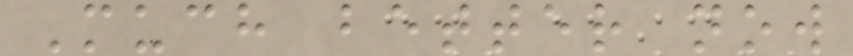Much better now
